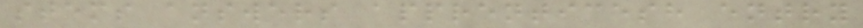stems answers apprenticesh entry
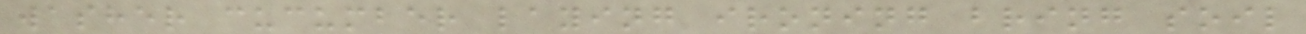washer cucumber laying ironing bring soil
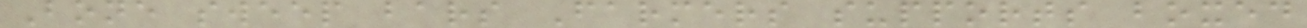Bone sweep bars Farmers supports boxed
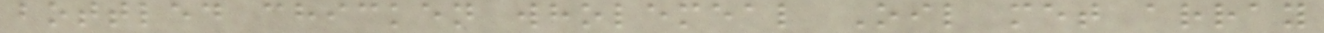bottled chicken wholemeal Oil met array
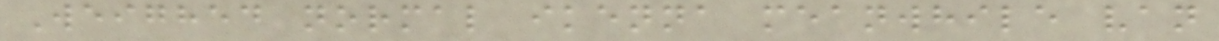Weighed normal ikenna meanwhile van
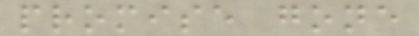promise gone
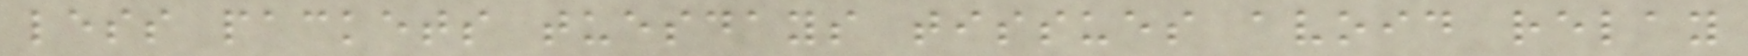less packets tuesdays tissues avoid relay
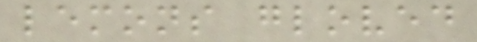lemons gloved
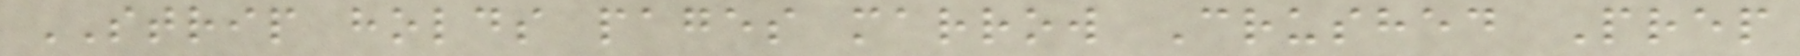STRIP holds pages marrow Crushed Prep
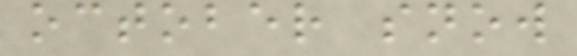october snow
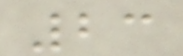23
